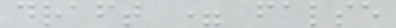draft = false
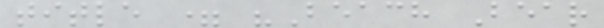title = "Beach Bear
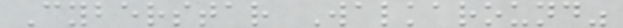Cyberstar Walkaround"
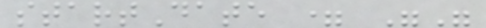startDate = ""
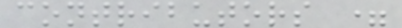contributors =
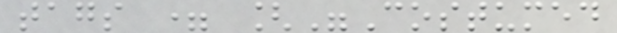tags = ["Costumed
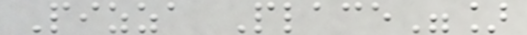Pizza Place"]
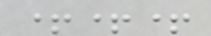+++
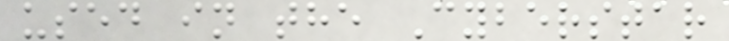used in the Cyberstar
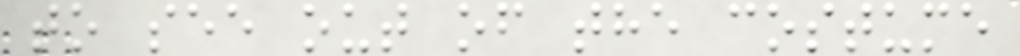to see out of the costume
